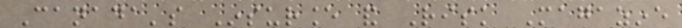Canada's Insurance and Risk Magazine
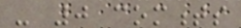- 0 comments
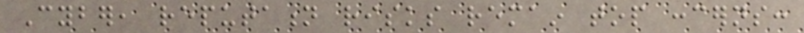Cyber, reputation risks remain top concerns:
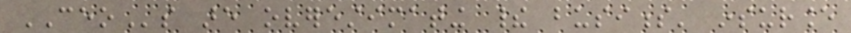CEOs are overestimating their business' insurance
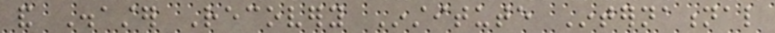and Disaster Recovery Institute International
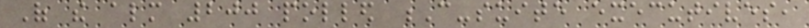Of the almost 200 polled C-suite executives,
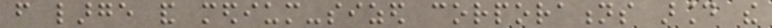from large and medium-sized corporations around the
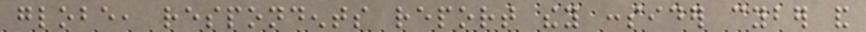globe, respondents report they consider cyber and
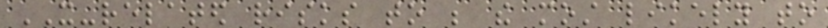IT-related risks to be the most likely to
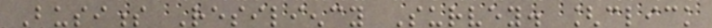Business Resiliency Survey. [click
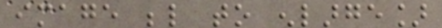image below to enlarge]
